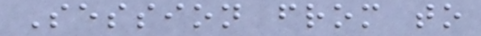Session from to
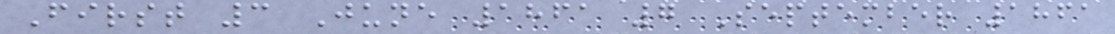First 3 June 1861 7 September 1861
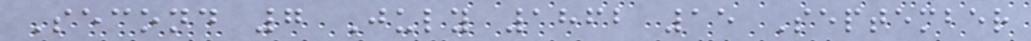Second 7 July 1862 15 September
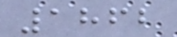1862
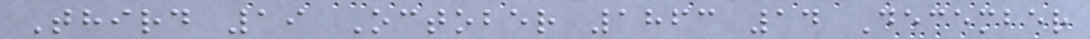Third 19 October 1863 14 December
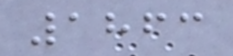1863
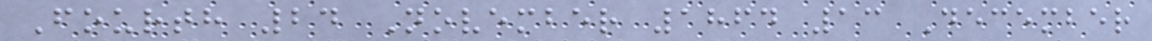Fourth 24 November 1864 13 December
